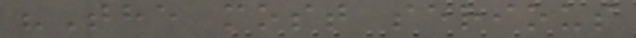"The most serious
